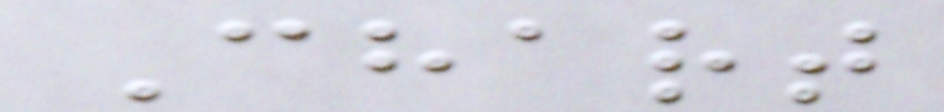Chart
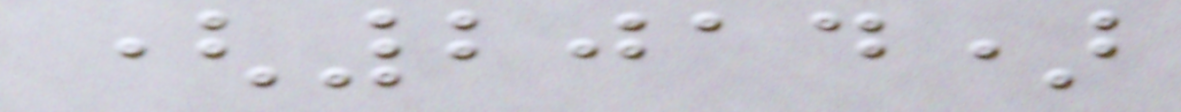(2014)
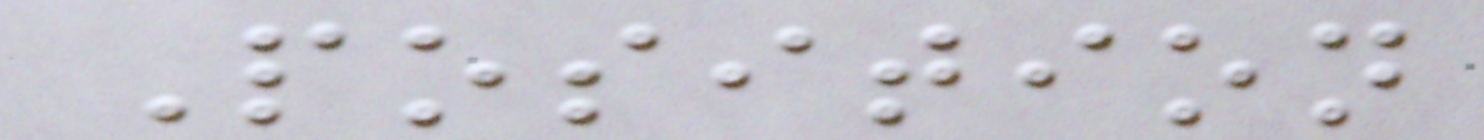Position
